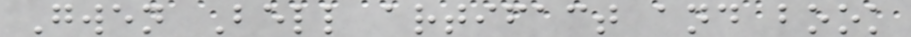Gwen Bell artifact and book
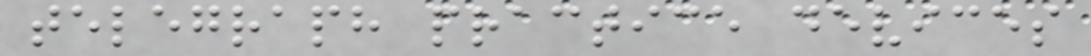telegraph practice devices
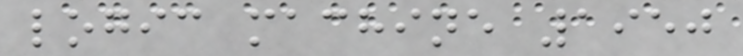logic machine 1950
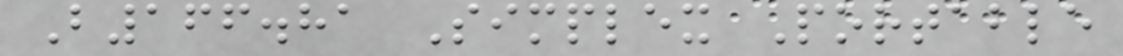B166.81 Simplex Portable
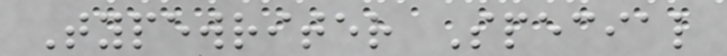Typewriter Special
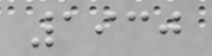1930
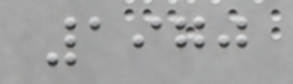1970
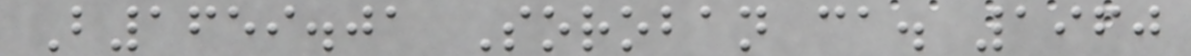B1659.01 Soroban ca. 1960
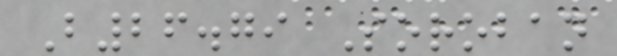B26.79 Soroban
